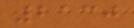2130
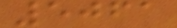5061
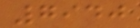7940
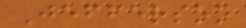Jefferson
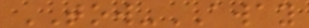TOW-AWAY
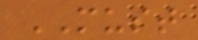MUST
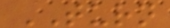TURN
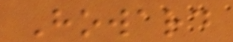Howard
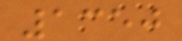1350
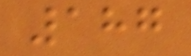187
